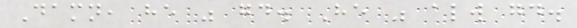Damn, he was good. He was always good.
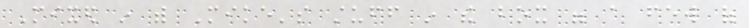Mixed in with Mike's stuff in the box were a few of
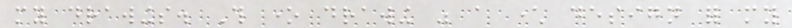my drawings. This one drawing was a character design for my
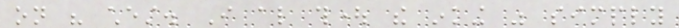on his chest. I also thought the inking was simply
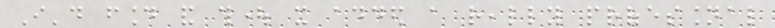I'd found and thought it added a really professional
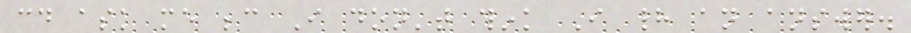could ask me because I don't think I had an answer.
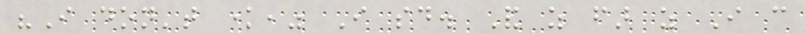"I don't know," I said. And as far as I can
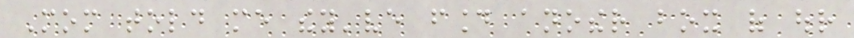Mom told me they've found another box of our
